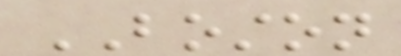BOSTON
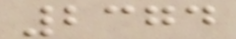2374
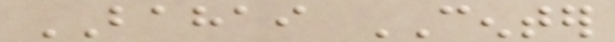BAHAI CENTER
